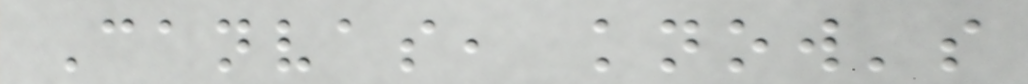Canvas, know's
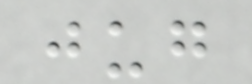jug
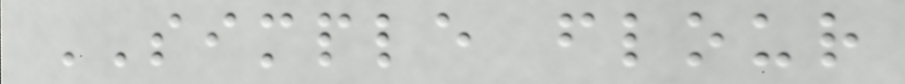SIMPLE flour
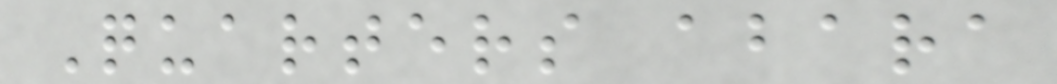Quarters abara
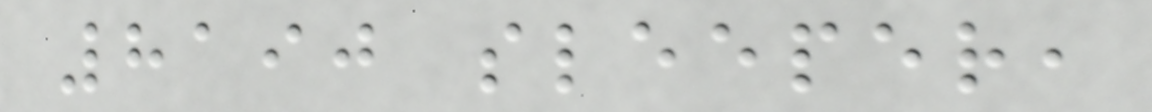8190 sleeper,
